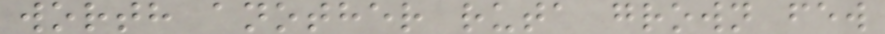worth another ruta grown few
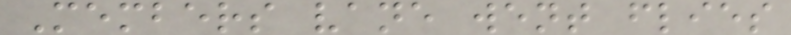Members vane went flies
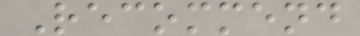Recommend
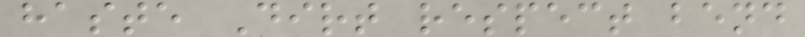haste Dirt respect bend
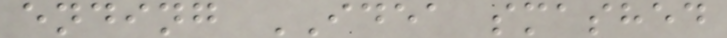ending IDEA smashed
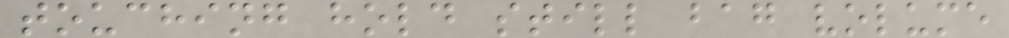touching hold still bag volume
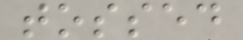tossed
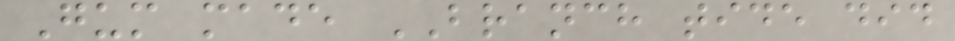Gum made BRANCH tide did
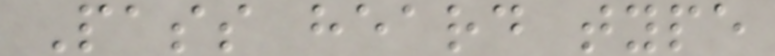Pass heard type
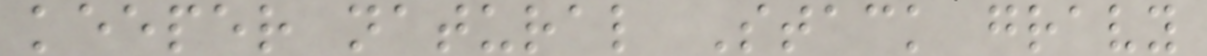keeper natural Stack gravy
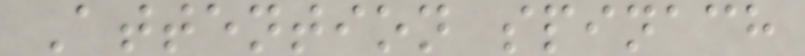Attention spinach
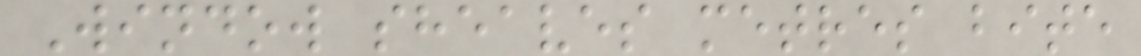Window sheaves metres bite
